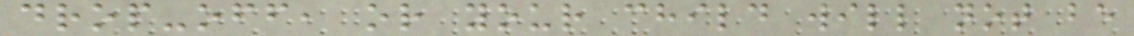drop-off, or your child will not be
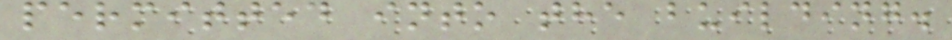permitted into the building.
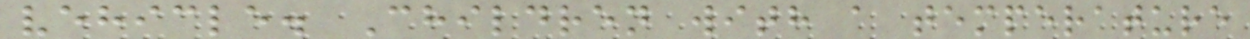vehicle. Children with a temperature
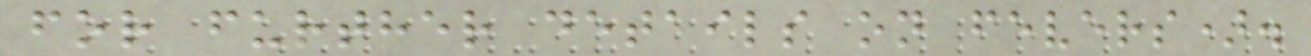for further details on fevers).
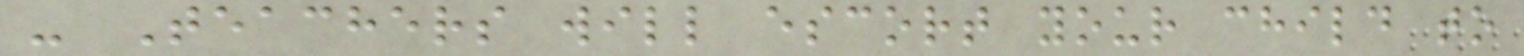- Teachers will escort your child to
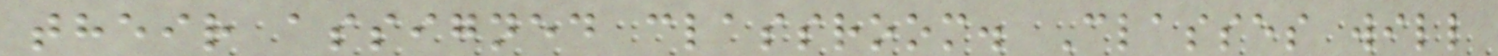their assigned classroom. Classes will
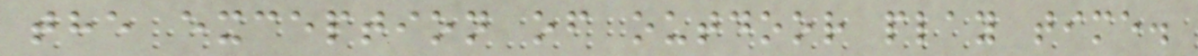the exception of outdoor play time.
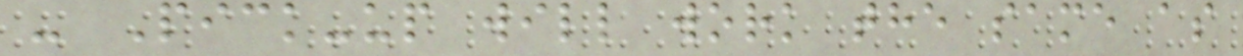- Pick-up will work the same as
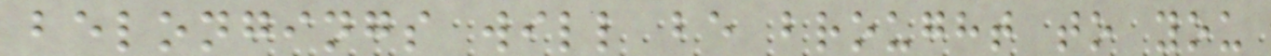belongings will be brought to you
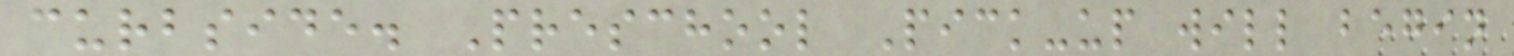curbside. Preschool Pick-up will begin
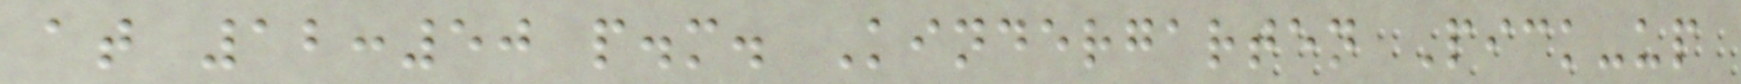at 12:50 p.m. Kindergarten Pick-up
